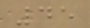45
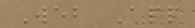Web App
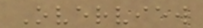Overview
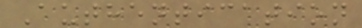Authentication
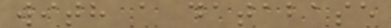with a database
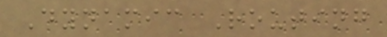Dynamic Routing
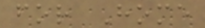for Home
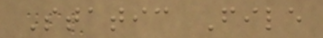Static File
